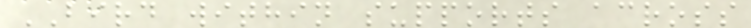BIRD within supports across
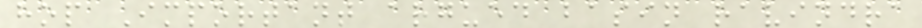hop Important argued basin ravindra
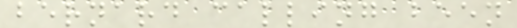bernard calling been
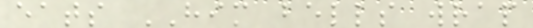eats HIM bells wrap
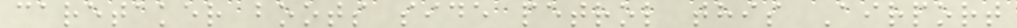caretaker boots side petrol this Airport
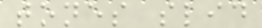tones slid
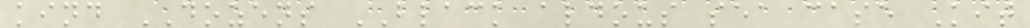kind DOZENS BLACK aldous sea case Kit
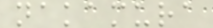nakamura
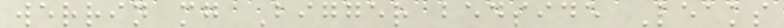werrin mg Bigger bedside Leaks
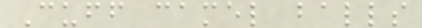Cuff camel balls
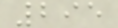295
